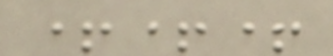+++
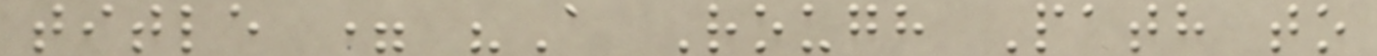title = "A Rough Path to
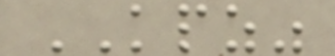KPZ"
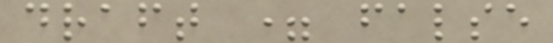draft = false
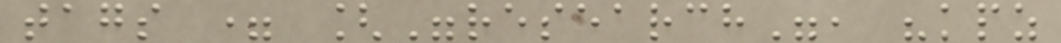tags = ["research", "kpz
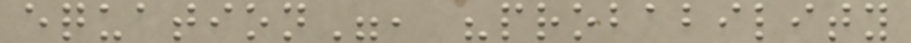equation", "probability
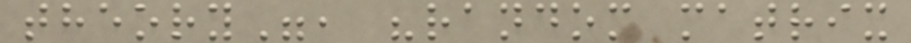theory", "random matrix
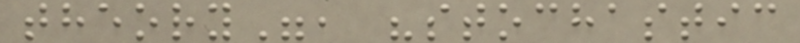theory", "stochastic
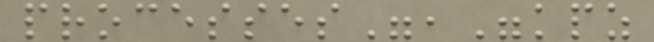processes","kpz
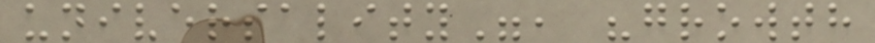universality", "growth
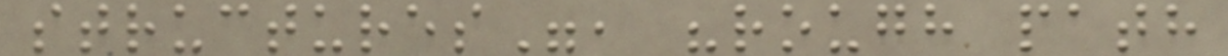structures", "rough path
